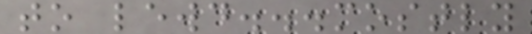to lewd...mostly
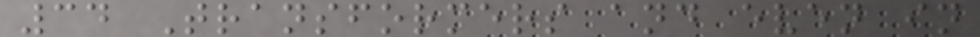34 Transformers and even in
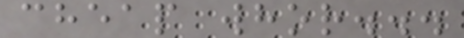cheap whor...
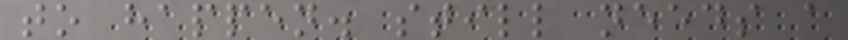to happen. still needs a
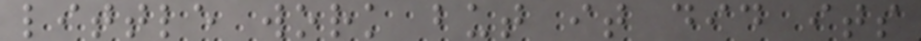little work but it did its
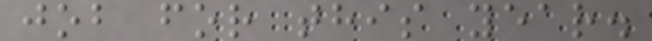job for this year.
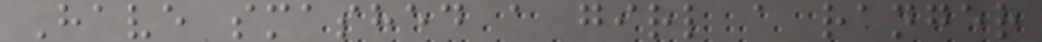Have smashed a girl a ranger
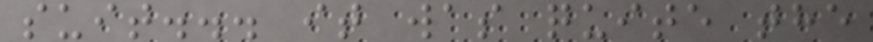suit... it was quite the
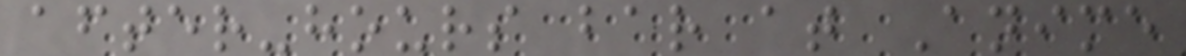after-hours bar at Anime
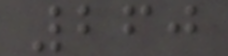260
